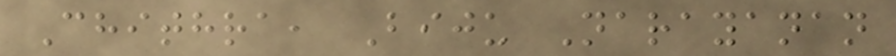Chithra, Biju Narayanan
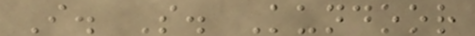I. S. Kundoor
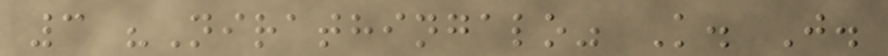3 "Nirathingalo" K. J.
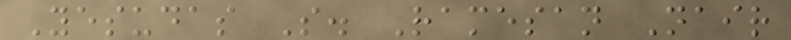Yesudas S. Ramesan Nair
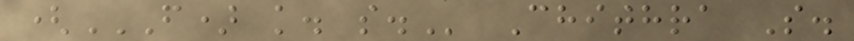(F) K. S. Chithra S.
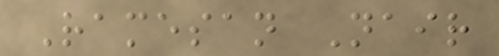Ramesan Nair
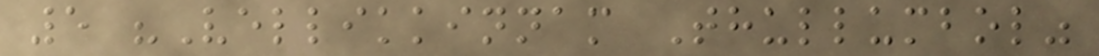5 "Vellikkinnam Thullumbol"
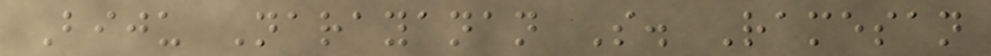Biju Narayanan S. Ramesan
